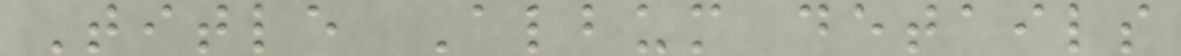Title Album details
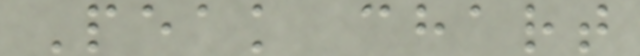Peak chart
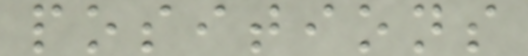positions
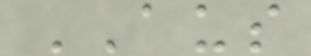AUS
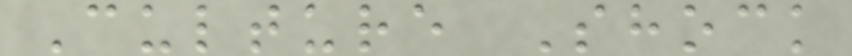Culture Shock
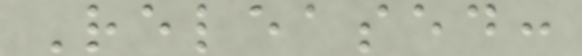Released:
